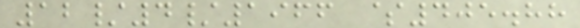12/4/1966 $405.88
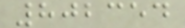802354
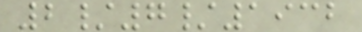2/7/1932
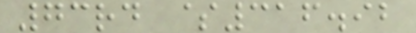73rd $316.92
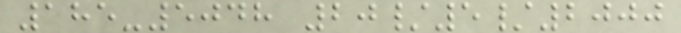185-5048 20/5/2000
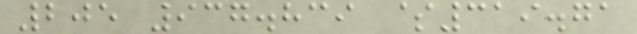205 937.839 $319.71
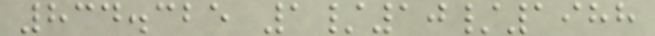834.325 1/10/1988
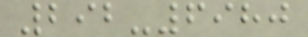292-6980
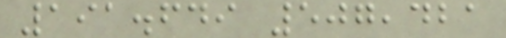191.649 507,421
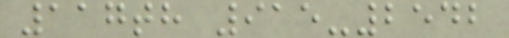117th 915-2542
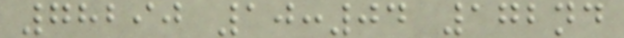78290 10:04 172nd
